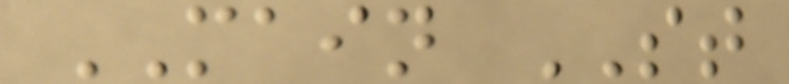MAIN ST
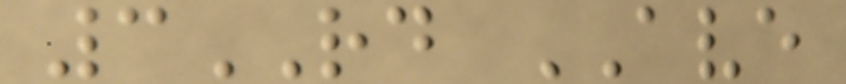3RD AVE
